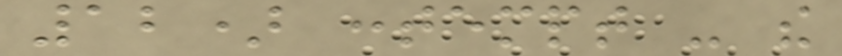12) contempt - the
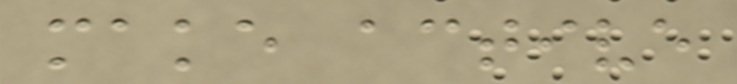make active
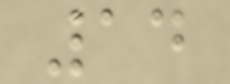14
